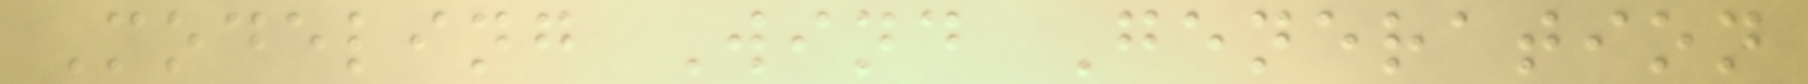Modeling Wind Generation
